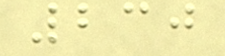230
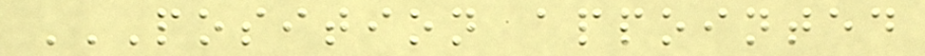POSITION APPOINTED
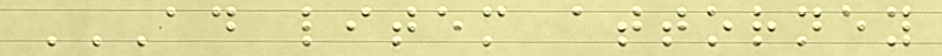AD LITEM ATTORNEY
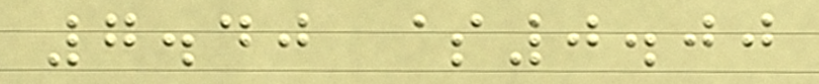7.40 $0.00
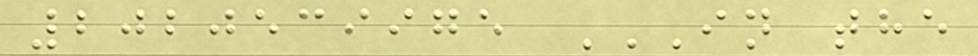2020539975 IN THE
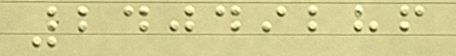24049286
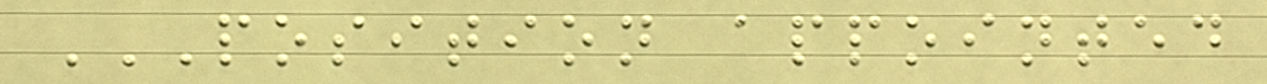POSITION APPOINTED
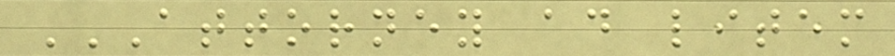ATTORNEY AD LITEM
